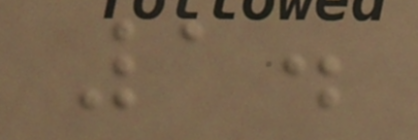1.
